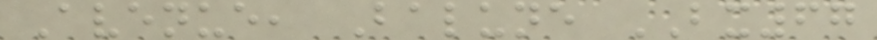Avenue, Balune BX67
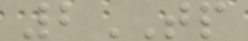2TP
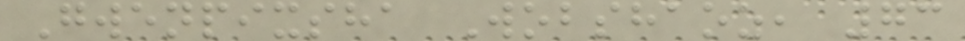Gwenpixsha Wobshaoz, 73
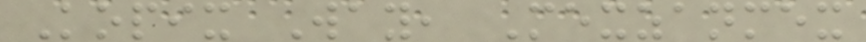Kopix Way, Mexzanmex
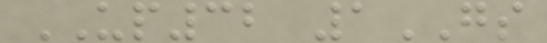UP32 1GS
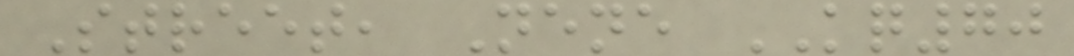Street, Nene KQ70
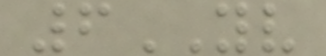6YV
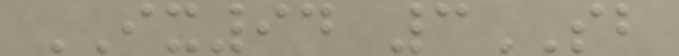IX94 3SB
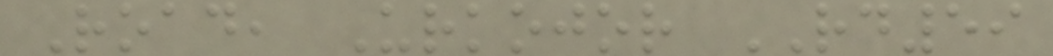Road, Urkojor RD59
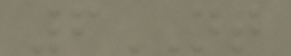6NT
